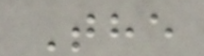The
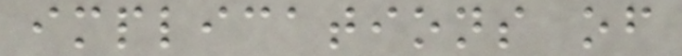implications of
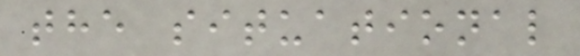the situational
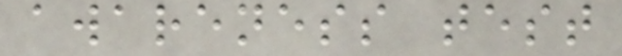awareness test
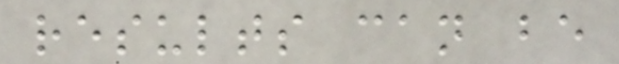results can be
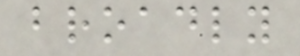broadly
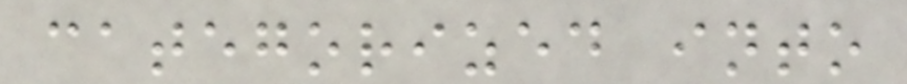categorized into
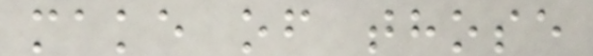make of those
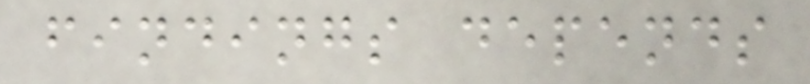findings depends
